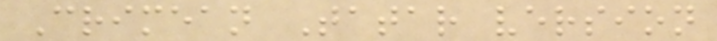Crimean Tatar version
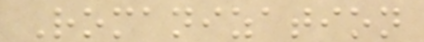Romanization
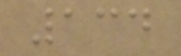134
